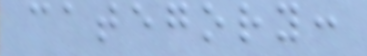category:
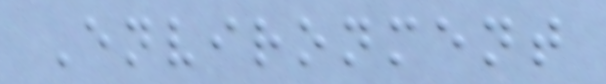Environment
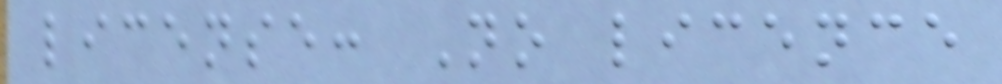license: No licence
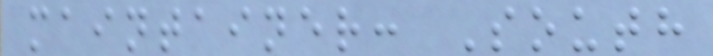maintainer: South
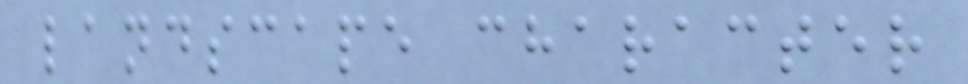landscape character
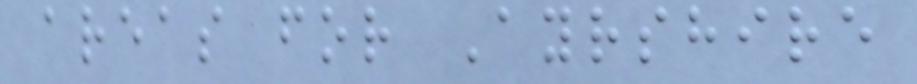areas for Ayrshire
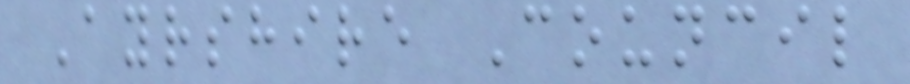Ayrshire Council
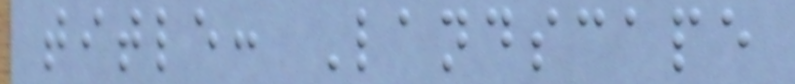title: Landscape
